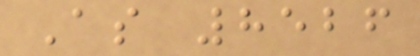As 8526
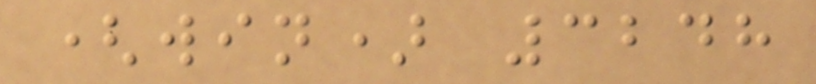(win) 3248
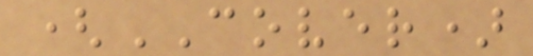(COVER)
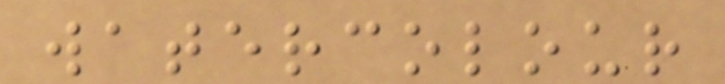watercolour
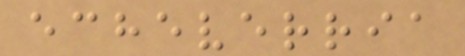echeverria
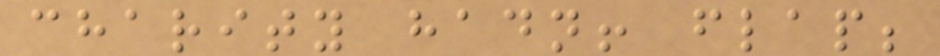charity hadn! flap;
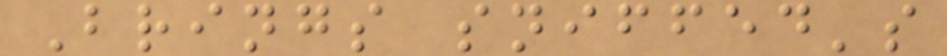Brings sniffed's
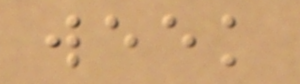week
